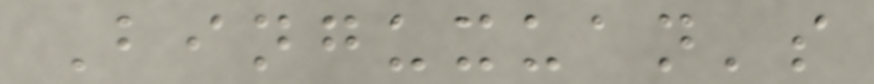Binguxuan's
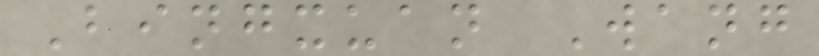Bingxuan Wang
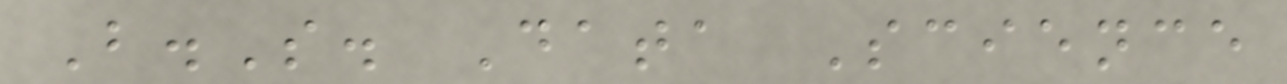B.S. Data Science
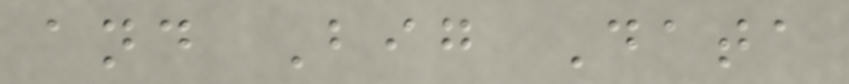and Big Data
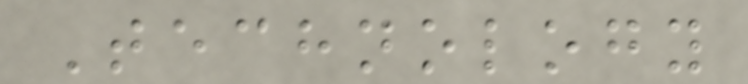Technology
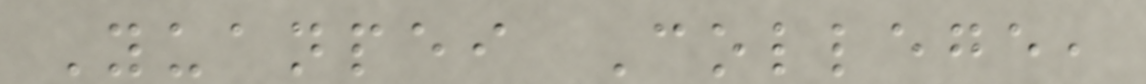Yuanpei College,
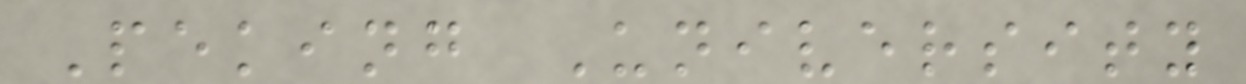Peking University
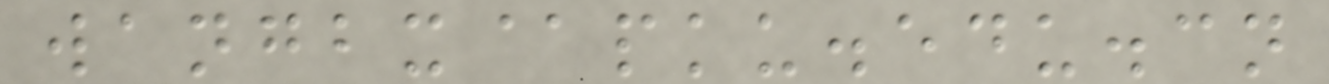wangbx@pku.edu.cn
